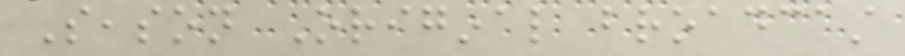Season Original broadcast
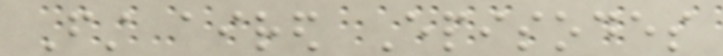First aired Episodes
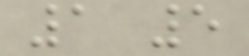1 5
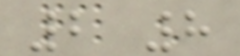2 8
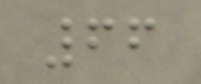66
